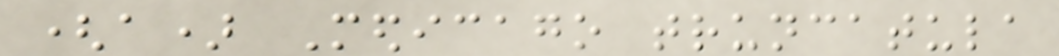(a) Medicago truncatula
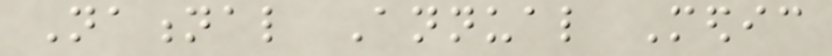National Annual Medic
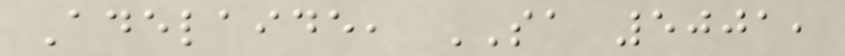Adelaide, SA 5001,
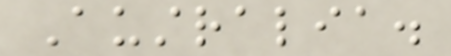Australia.
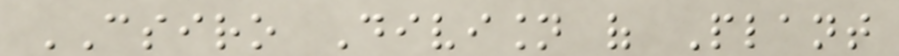CSIRO Division of Plant
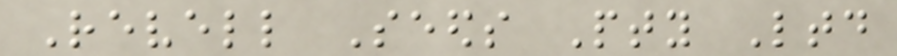Revell Seeds Pty Ltd
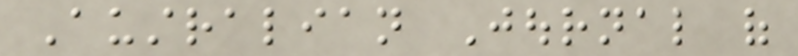Australian Journal of
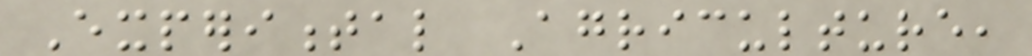Experimental Agriculture,
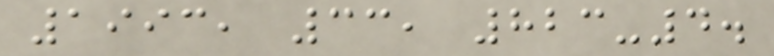1993, 33, 823-4.
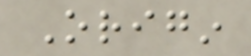Origin
